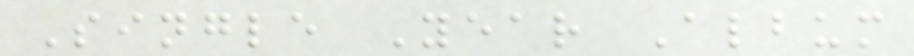Single Year Album
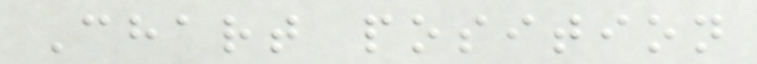Chart position
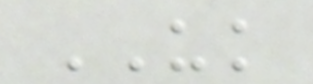UK
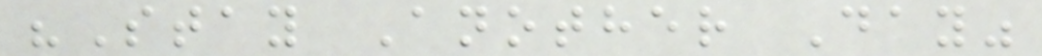"Stay Another Day"
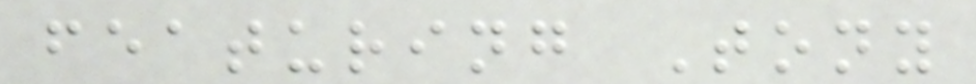featuring Tony
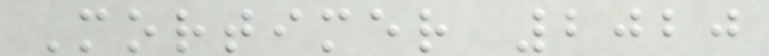Mortimer 2020
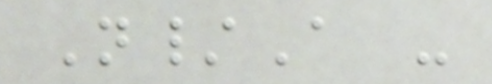N/A -
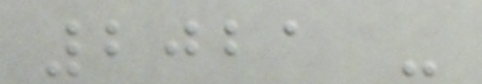2021 -
